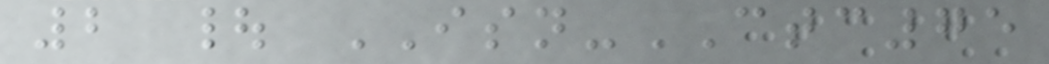2 | ISN-CTC75
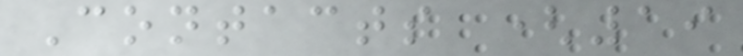Contacts (19
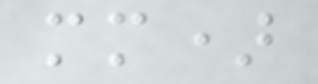mm)
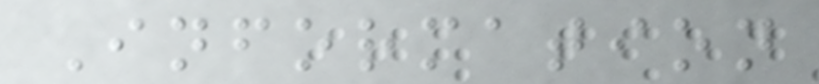Information
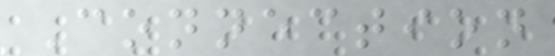Connection
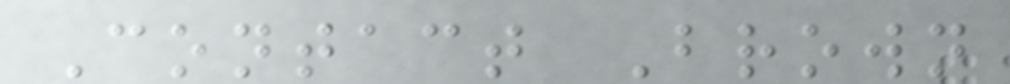Contact Brown
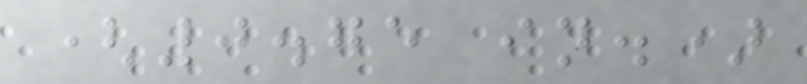(0.75 in.)
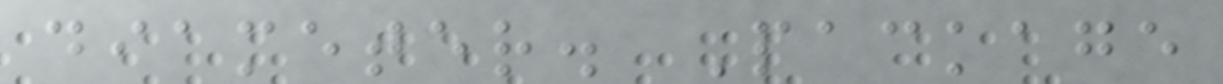diameter. Package
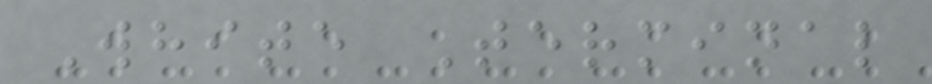White Terminal
